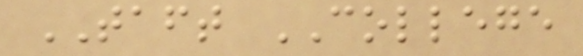TAFT COLLEGE
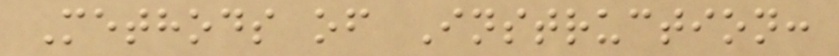Methods of Instruction:
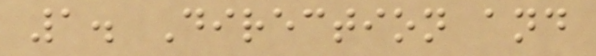1. Direction and
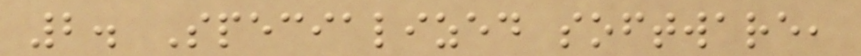2. Specialized software,
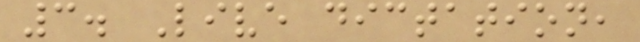3. Live dictation,
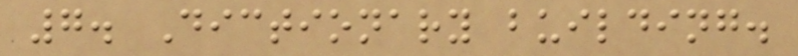7. Dictionary building.
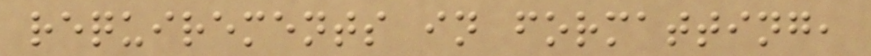requirements in formatting,
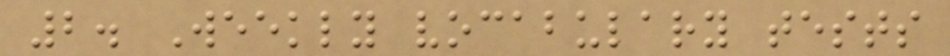2. Weekly vocabulary tests
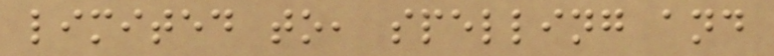limited to, spelling and
